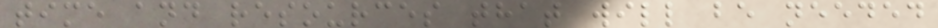time and resources that will be needed
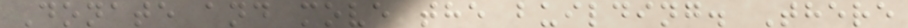Donate and move the building. There
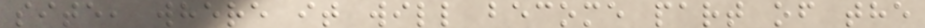site, where it will become part of the
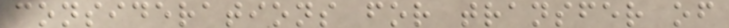considerations for transfer of
